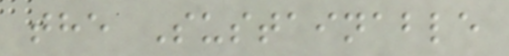the Sustainable
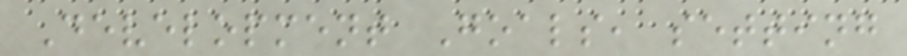Development Goals, setting
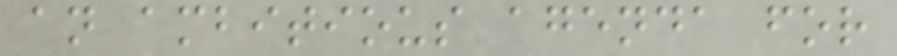an ambitious agenda for
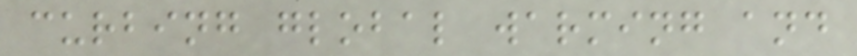curbing global warming and
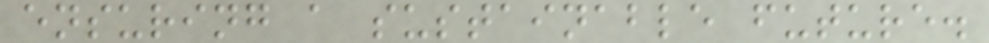ensuring a sustainable future.
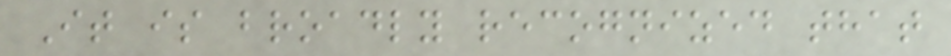It is broadly recognized that
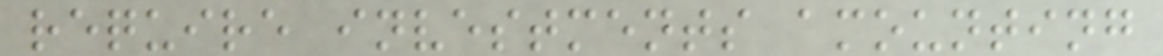require investments amounting
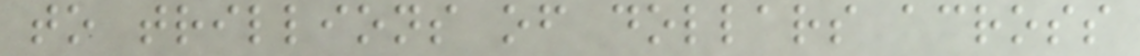to trillions of dollars across
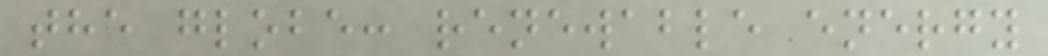the globe: renewable energy
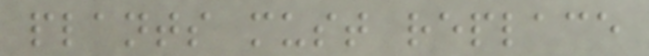plants must replace
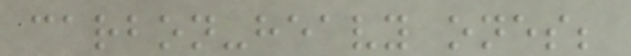carbon-heavy ones;
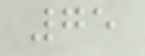75
